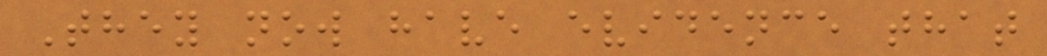They now have evidence that
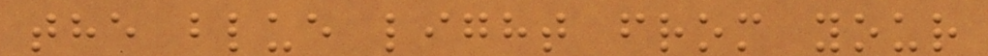the blue light from your
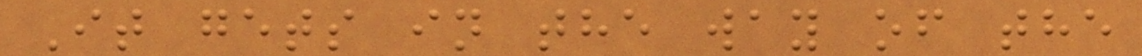It gets in the way of the
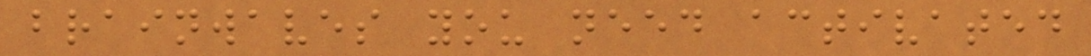brainwaves you need activated
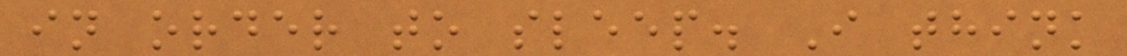in order to sleep. I think
